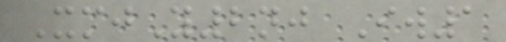XmjY2nj Iw1
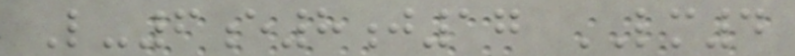L-6e8j17 LM4
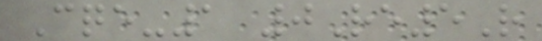Cqe-1 0Re5R
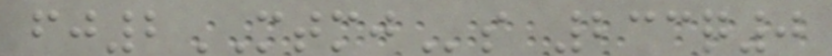fj2MTMJs 233q0
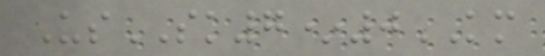UsSK7*0KM
